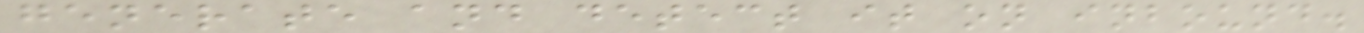generate and detect it on inbound.
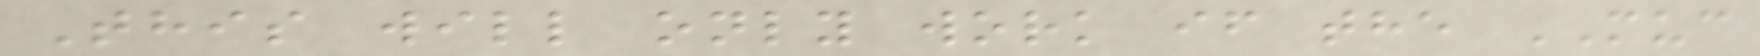This will only work if the MUC
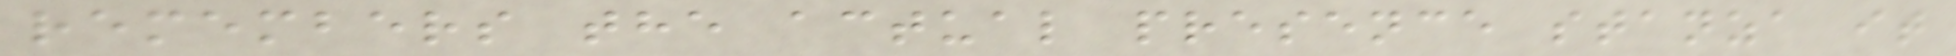remembers the actual presence stanza it
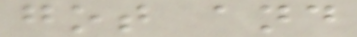got and
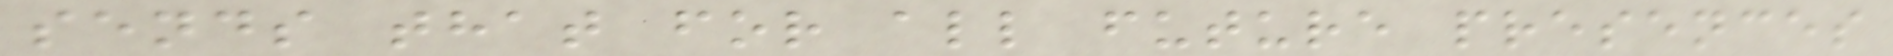sends that for all future presences
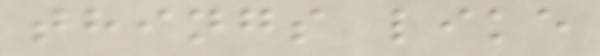things like
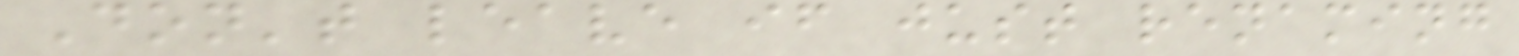Don't leave if just renaming
